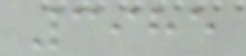3985
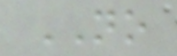NO
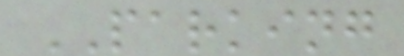PARKING
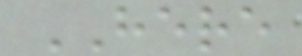HERE
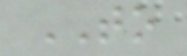TO
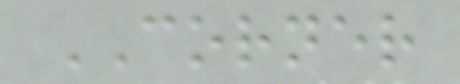CORNER
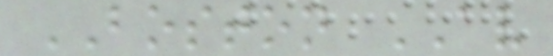BOSTON AV
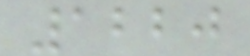1220
